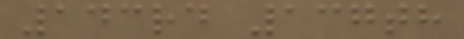143rd 137th
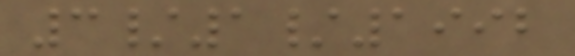3/1/1992
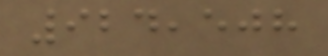924,508
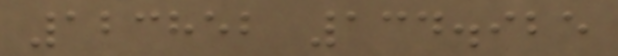123852 134.925
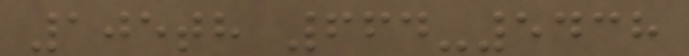105th 664-5438
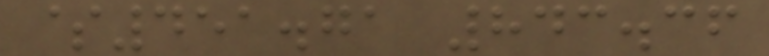$451.71 843.36
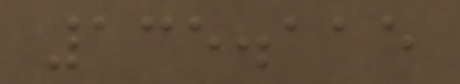135.115
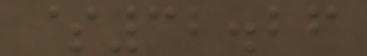$32.26
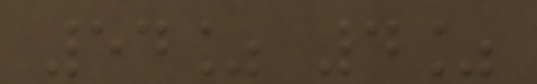54% 4%
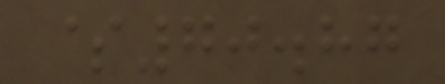$70.87
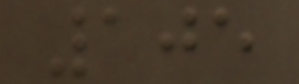105
